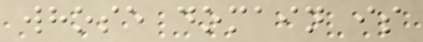whose domain is
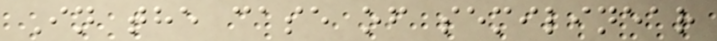In the case of semilinear
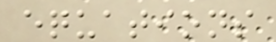equations
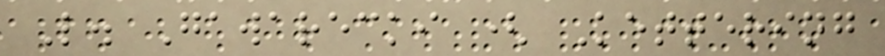L. Gawarecki ( Kettering
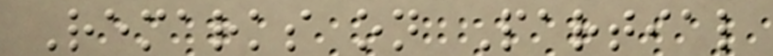Remarks on Partial
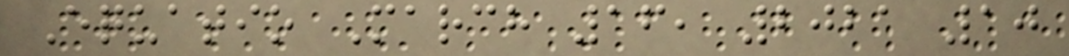Equatio March 16, 2021 10
